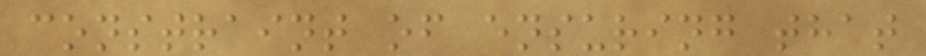constraint of ensuring that
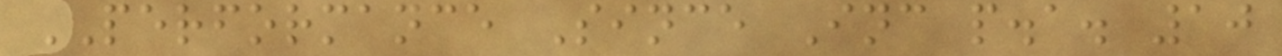PERFORMANCE Since Inc p.a. 10
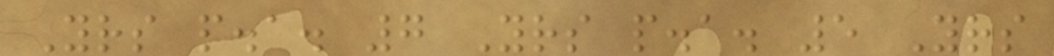Yrs p.a. 7 Yrs p.a. 5 Yrs
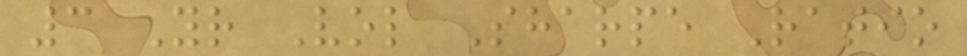3 Yr Vol Sharpe Ratio
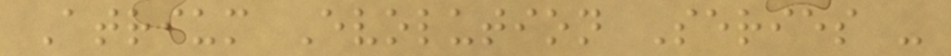Atrium Evolution Series -
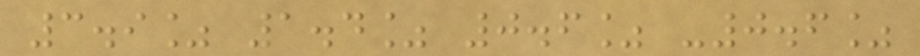3.9% 1.4% 0.6% -0.6%
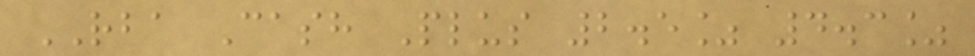RBA Cash Plus 2.5% 4.3%
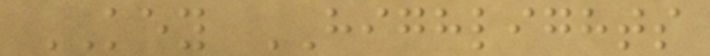KEY HIGHLIGHTS
